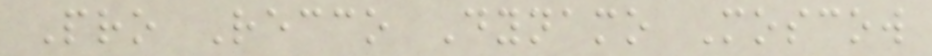Pro Recco Dynamo Moscow
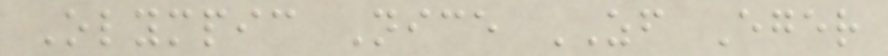Olympic Nice ZF Eger
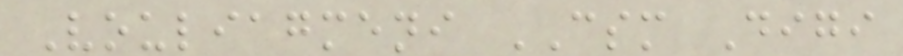Vouliagmeni CSM Digi
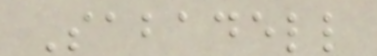Sabadell
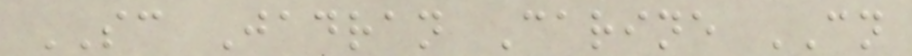SC Jadran Carine CN
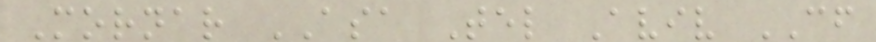Mornar ASA Tel Aviv CF
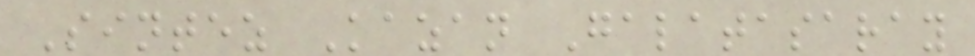Sintez Kazan Galatasaray
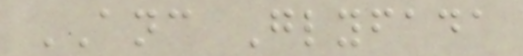ANC Glyfada
